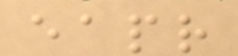eapr
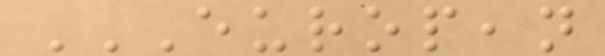EUROPEAN
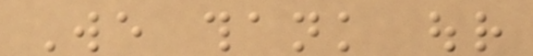We thank our
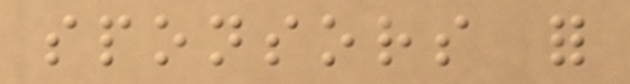sponsors for
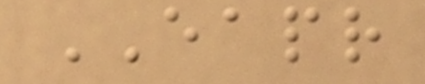EAPR
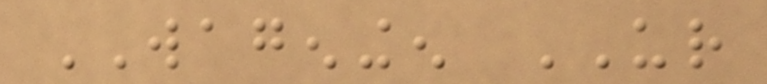WAGENINGEN UR
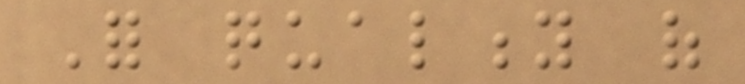For quality of
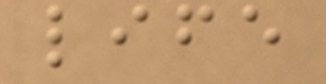life
